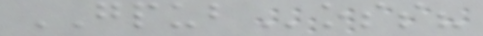GPUBoss?
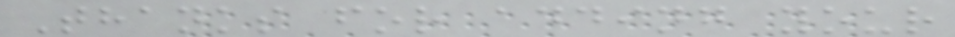Thanks for adding your
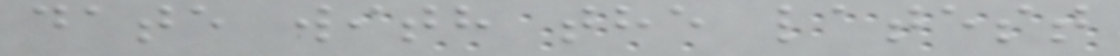date with the latest
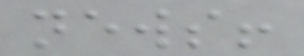news!
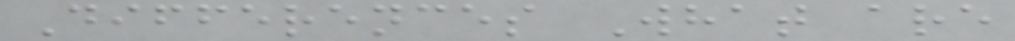Differences What are
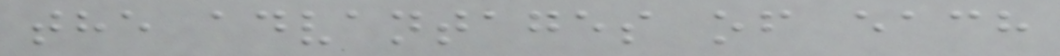the advantages of each
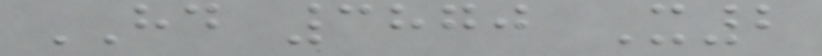HD 3870 X2
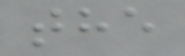the
